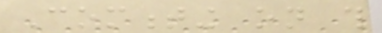Commenting on this
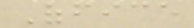Office
